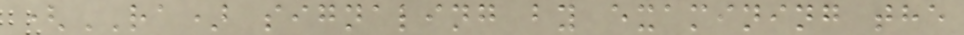(RA) signaling by examining the
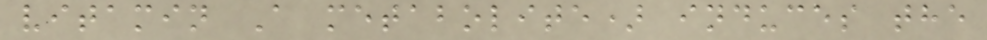vitamin A metabolite) induces the
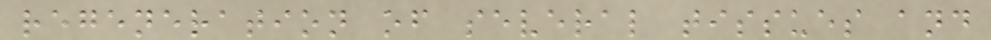regeneration of several tissues and
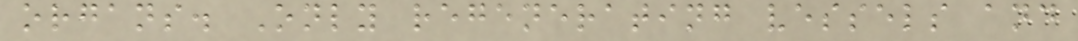organs. Only regenerating vessels and
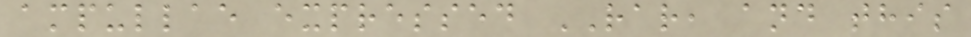ampullae expressed RAR, and this
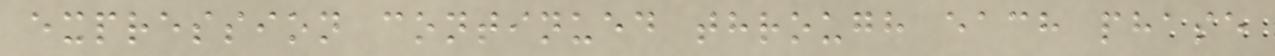expression continued through each phase
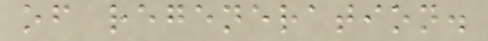of regeneration.
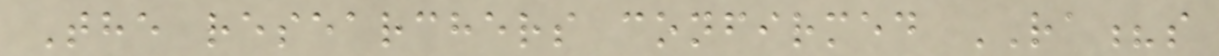The researchers confirmed RA?s
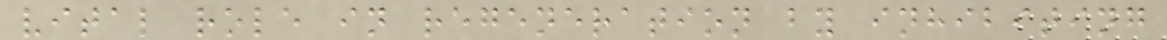vital role in regeneration by inhibiting
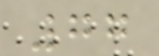77
